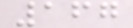167
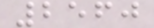2560
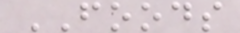FOODS
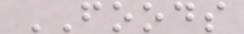FOODS
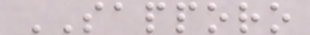SAPPORO
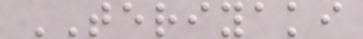TERIYAKI
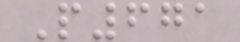P671
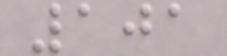101
